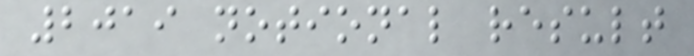2019 notional result
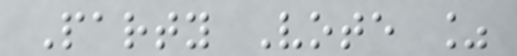Party Vote %
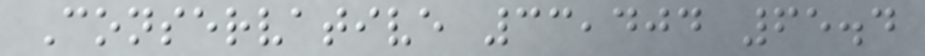Conservative 33,404 65.4
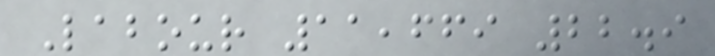Labour 11,669 22.9
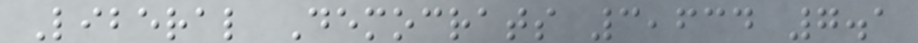Liberal Democrats 3,634 7.1
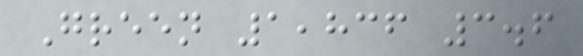Green 1,836 3.6
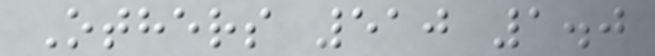Others 510 1.0
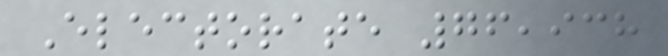Electorate 76,938
